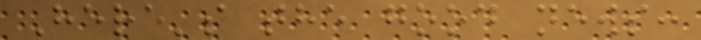Here's the good news:
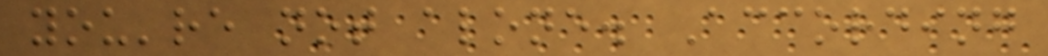you're not alone. According
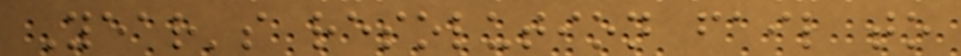Year's resolution fail to
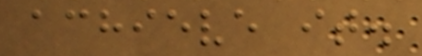achieve it.
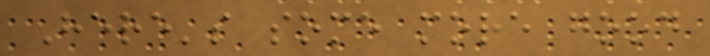Here's some more good
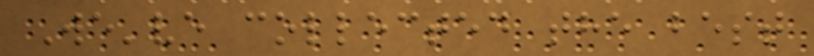We've collected the best
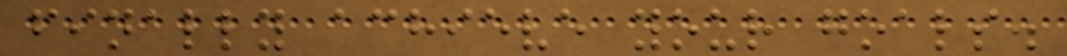finally achieve your goals.
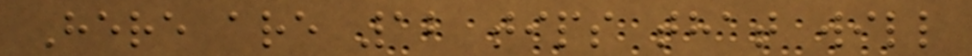Here are 12 tips that will
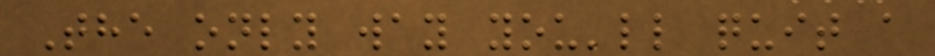The only way you'll quit a
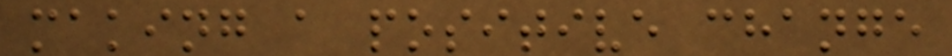making a positive change
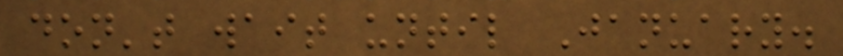don't wait until January.
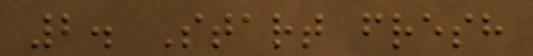2. Start fresh
